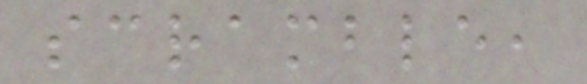scramble,
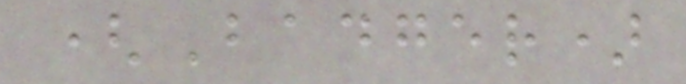(Badger)
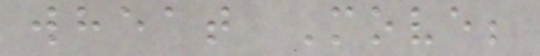wheat Move;
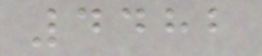4482
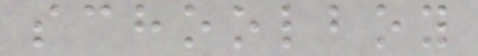schoolboy
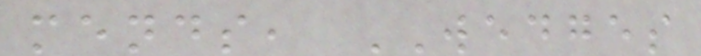mends, WEDGES
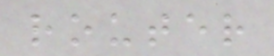router
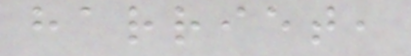harriet,
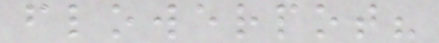flowerpot?
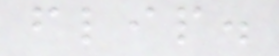flip.
